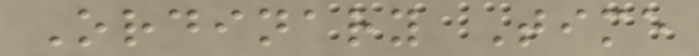Ordinary Time
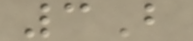3B
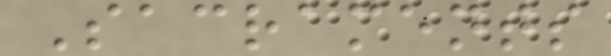Sacraments
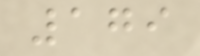179
